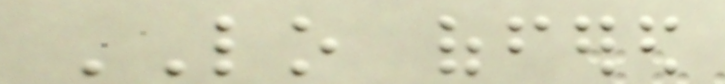LO offered
